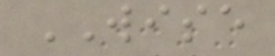WISE
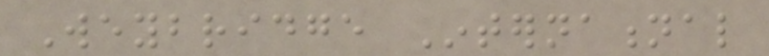Weybridge International
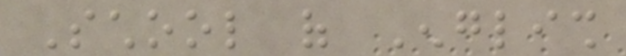School of English
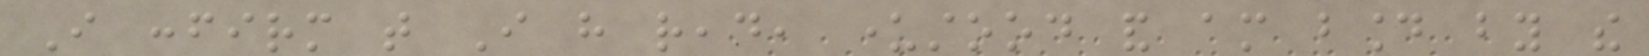I confirm that I have read, understood and am bound by the
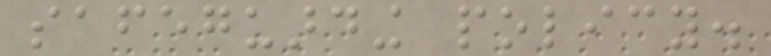safeguarding policy.
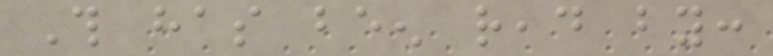This has been read by:
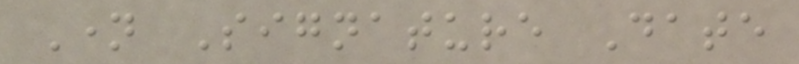Name Signature Date
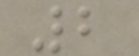2
